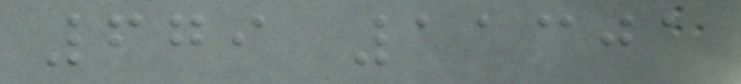679 11301
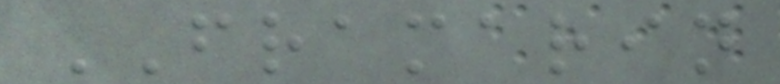FRAMARIN
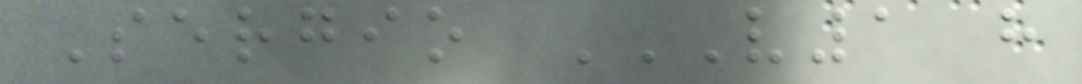Sergio V1 H
